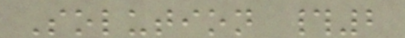Solution #2
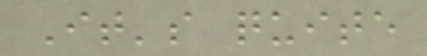It's quite
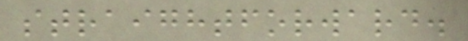straightforward.
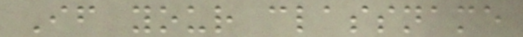If your classname
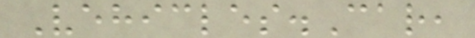Vehicles.Car,
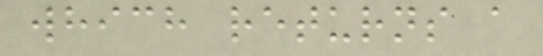which returns a
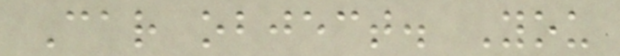Car object. You
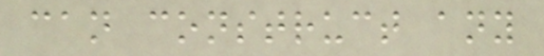can construct any
